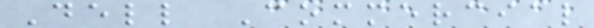Dell Commercial
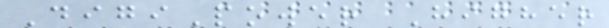DigiPower Higher
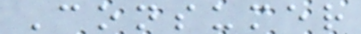Consumer
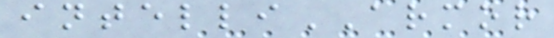intelliARMOR
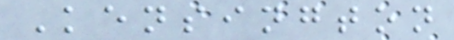Kensington
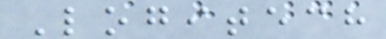Logitech
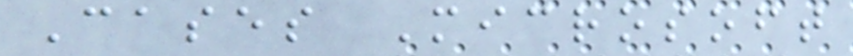Cases Microsoft
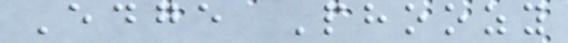Edge Phoozy
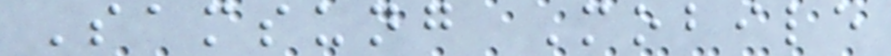Samsung Mobile
